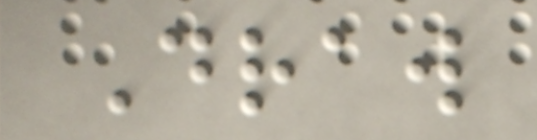Draw
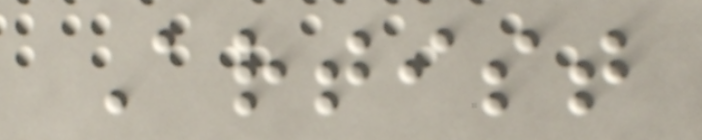Artist
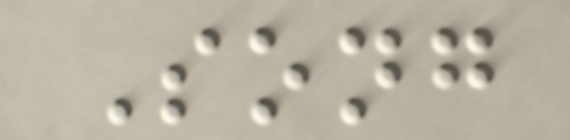Song
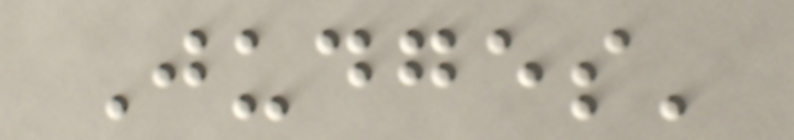Judges'
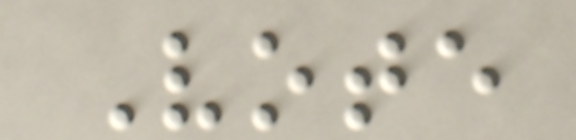Vote
